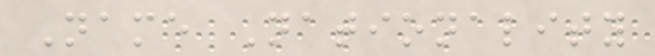Name Nationality
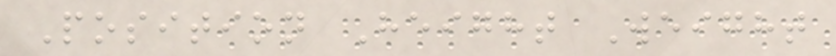Position Height Weight
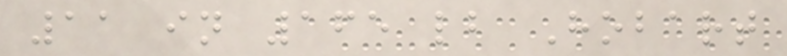11 in 165 lb Hobart
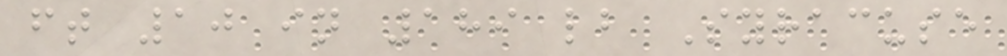ft 10 in 189 lb Syracuse
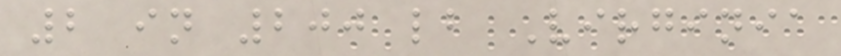2 in 200 lb Virginia
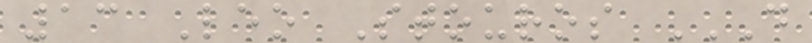13 Leo Stouros D
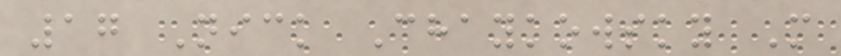17 Nick Chaykowsky M
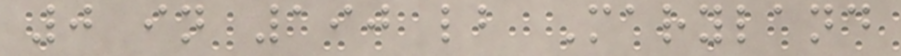0 in 190 lb Maryland
